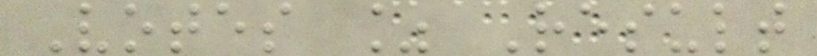Votes % Result
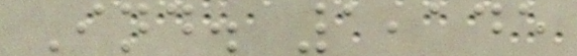Ind. 1,145
